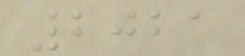2021
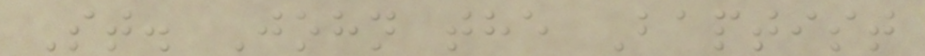St. John the Baptist
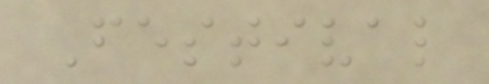Festival
